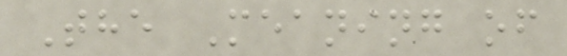The Meaning of
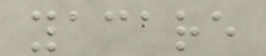yacare
